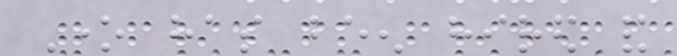One has been hired and
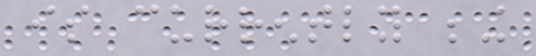is currently being
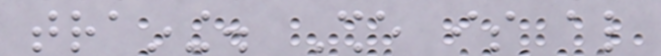training. She is also
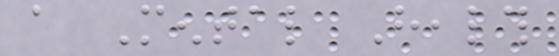a Mental Health
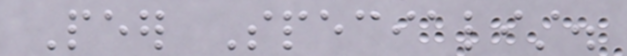Peer Specialist.
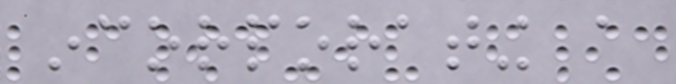incorporating a
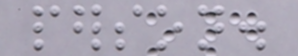person.
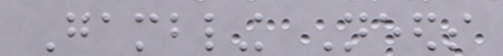Gambling Needs
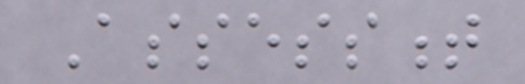Assessment
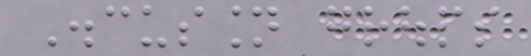Discussion groups
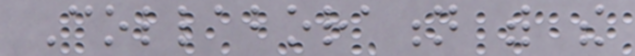Collaboration with the
